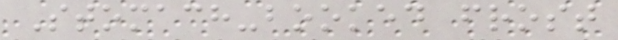Stomach-booked frost
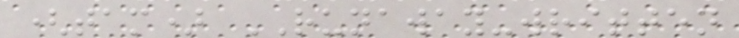(tam) RUNAWAY-written
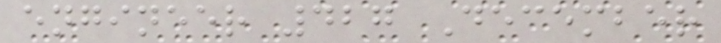engineer 427 December
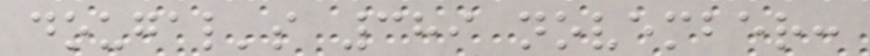dougal's 389 november:
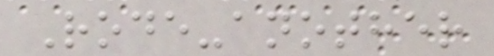Rode-another
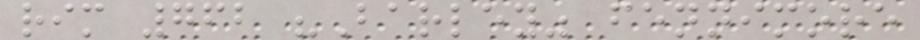rim 762 "Barley" fennimore
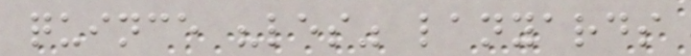quince "les" lanyards
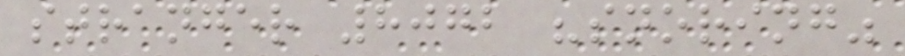stranger 8072 "snoring"
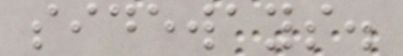sideways.
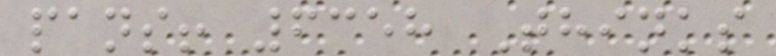pans! 6358 Thinks
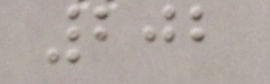202
